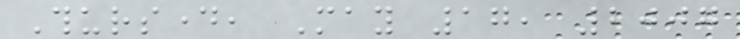Thursday, May 17, 2007
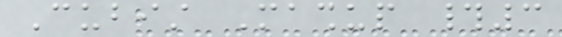Cubist Mashup #3
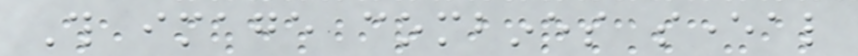This image combines several
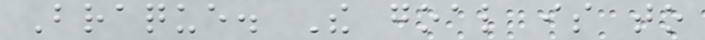Braque. The goal is to
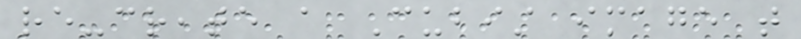re-create a Cubist image that
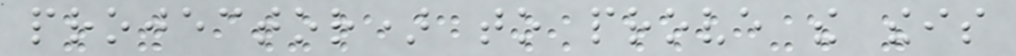projector) to prove the theis
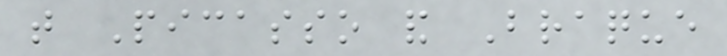that Picasso and Braque
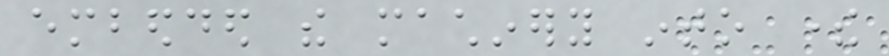embedded the machinery into there
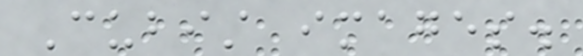Cubist images.
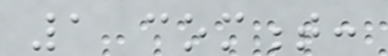1 comment:
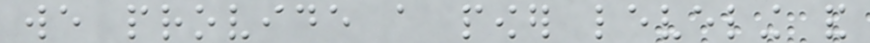we provide a power leveling and
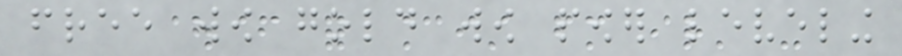free wow gold wow power leveling
